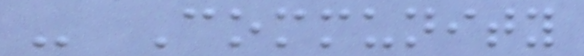- Community
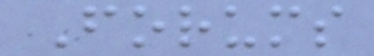Forums
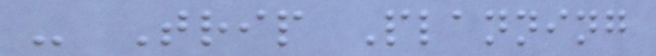- Trip Planning
